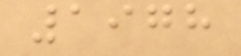1978
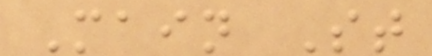Main St
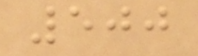500
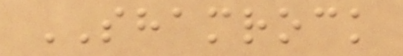SHAMROCK
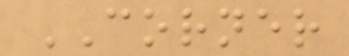CORNER
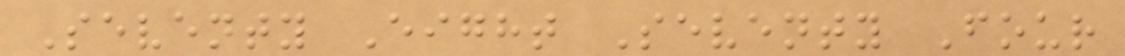Seventy Eight Seventy Four
